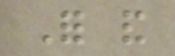For and
